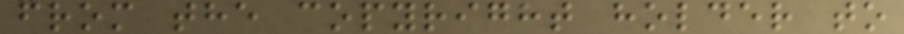from the copyright holder to
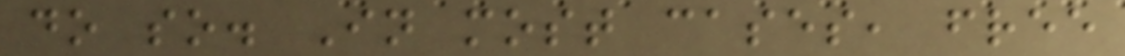do so. In most cases, free
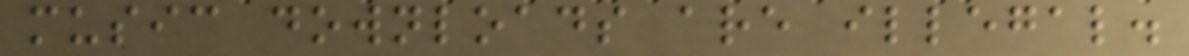music downloads are illegal.
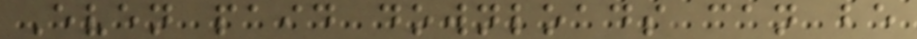Even paid downloads can be
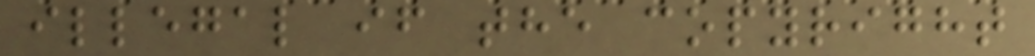illegal if the copyright
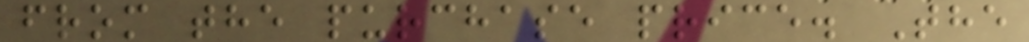from the purchase price. The
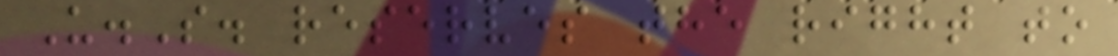U.S. reserves the right to
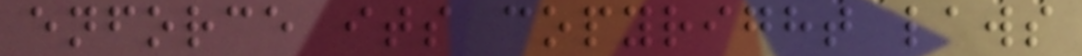enforce its copyright laws
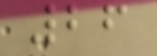26
